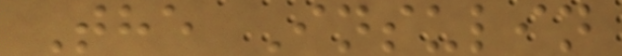The Insulin
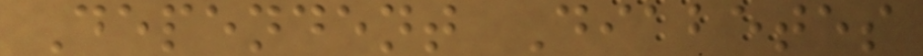Dependent Diabetes
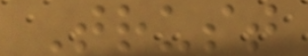Trust
